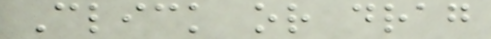Click or drag
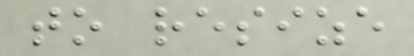to resize
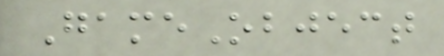GameObject
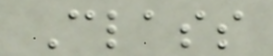Class
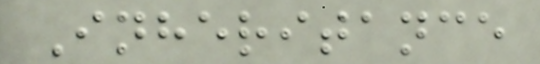Inheritance
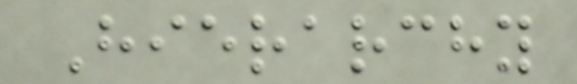Hierarchy
